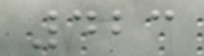423
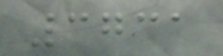3731
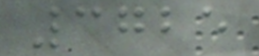3725
